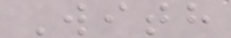With
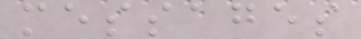messages
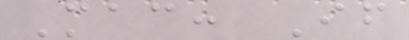Mac: If
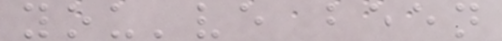you've been
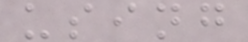using
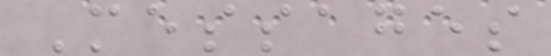Messages
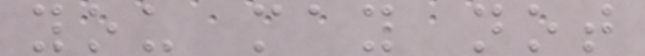you may not
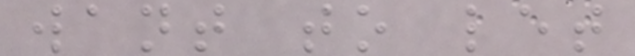want to let
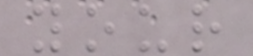your
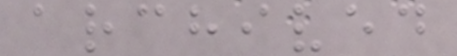archived
